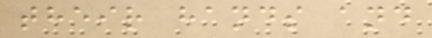their hands and
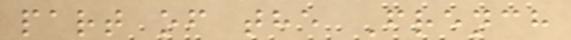part of the French
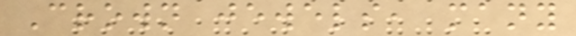Crown jewels, many
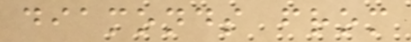diamonds from
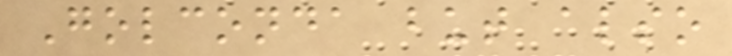Golconda but also
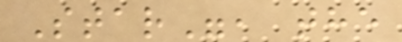Star", the
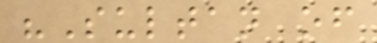"Sultan of
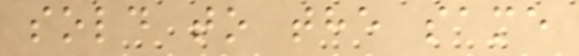sold to the same
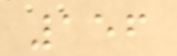156
